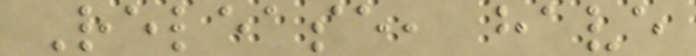Release, have
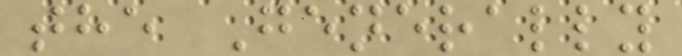the Generally
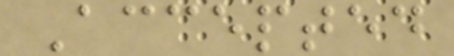Accepted
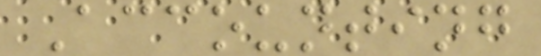Accounting
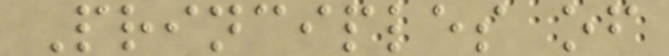Principles of
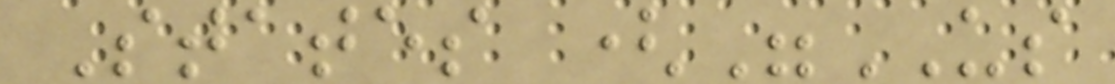States ("US
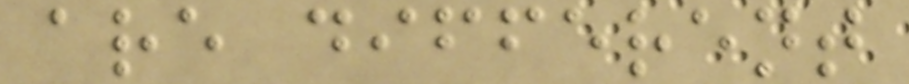are different
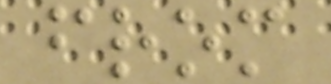from
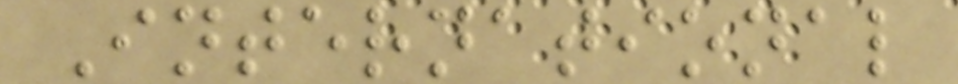International
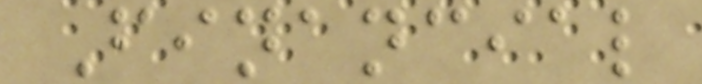Financial
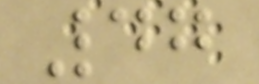47
